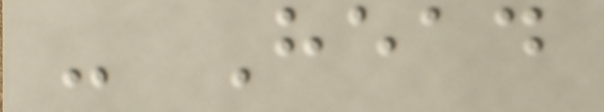- Head
